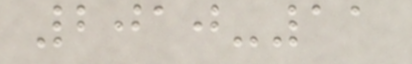2010-11
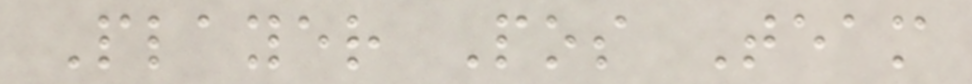Player Pos Team
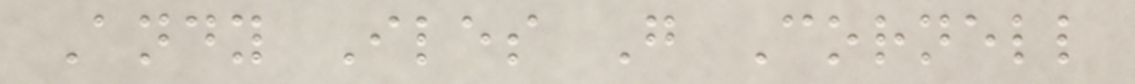Andy Iles G Cornell
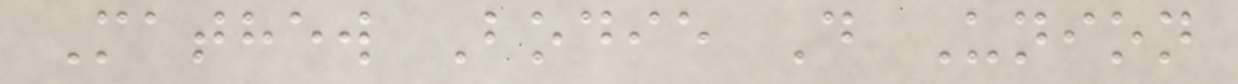Mathew Bodie D Union
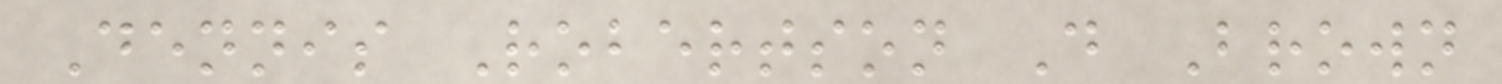Dennis Robertson D Brown
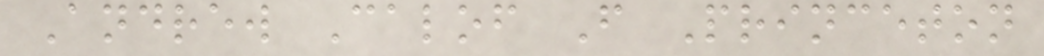Andrew Calof F Princeton
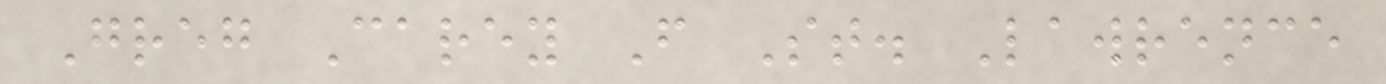Greg Carey F St. Lawrence
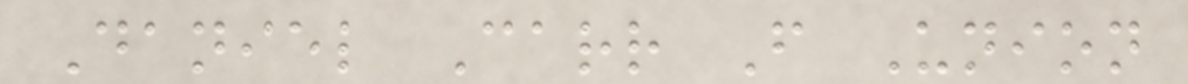Daniel Carr F Union
